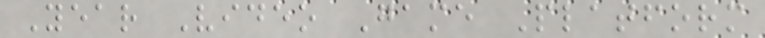Year Video Game Platform
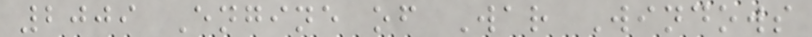2009 Engine of War Windows
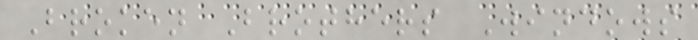Broken Brothers Windows
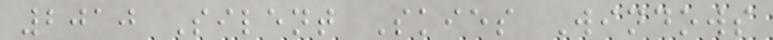2010 Silent Skies Windows
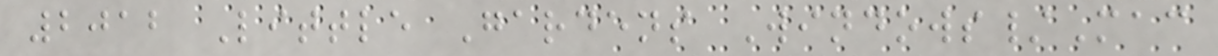2012 Little Gardens Windows/Mac
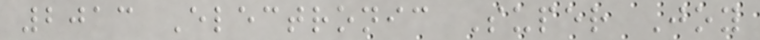2013 Electronic Super Joy
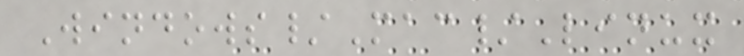Windows/Mac/Linux
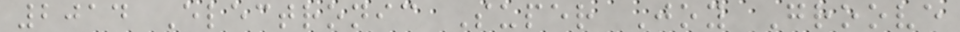2014 Electronic Super Joy Groove
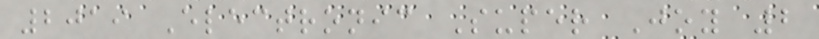2019 Electronic Super Joy 2
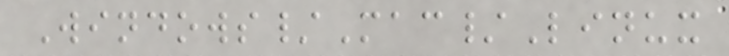Windows/Mac/Linux
